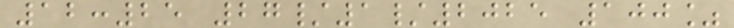12:25 27/1/2025 100%
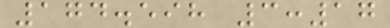174.598 3:17
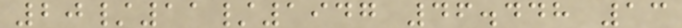20/11/1947 46.448 13
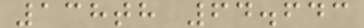138th 64.643
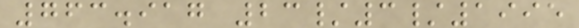763.917 23/3/1995
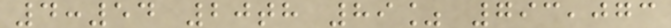4:54 20th 89% 793,073
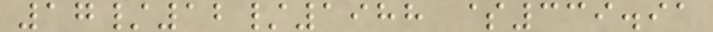17/12/1988 $339.91
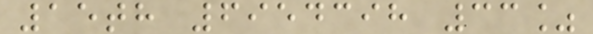15th 6954398 33%
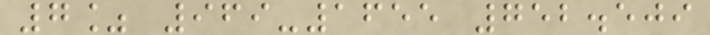7% 969-1655 752.509
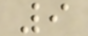9
